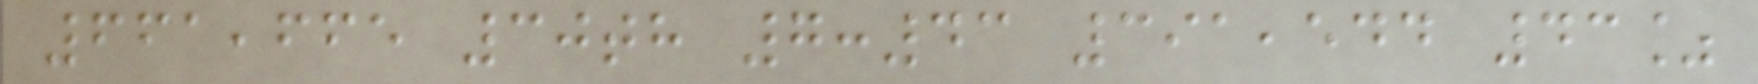661,665 30th 7:43 391,544 43%
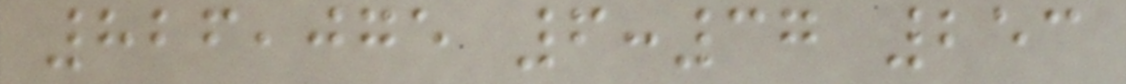826,075 6:37 253
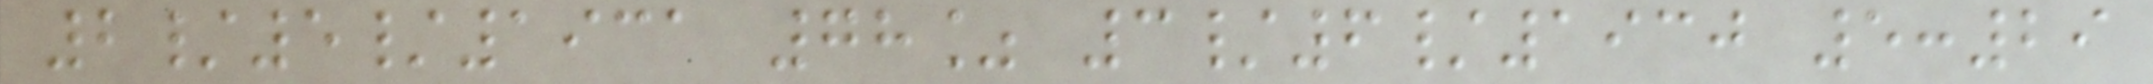2/5/1931 78% 3/6/1930 5:29
